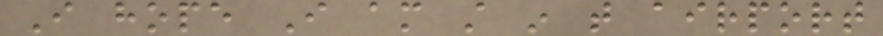I hope I am still in that airport
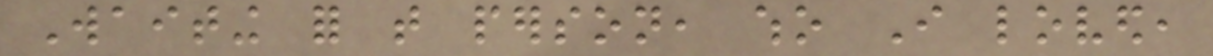Waiting for that person, who I loved,
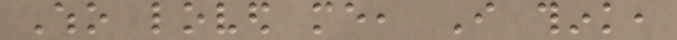Who loved me, I think,
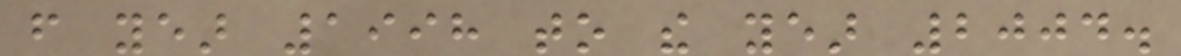from year 1998 to the year 2004.
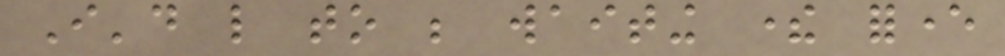I'd like to be waiting there forever
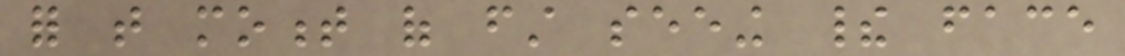for that moment of first seeing their face
